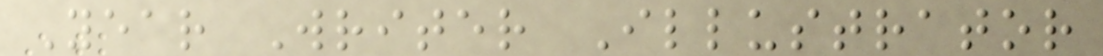Year Writer Illustrator
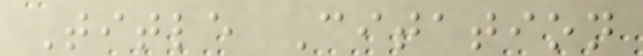Title Citation
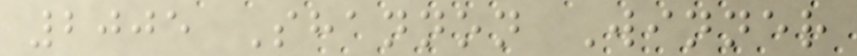2005 Shannon Winner
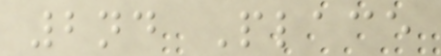2nd Place
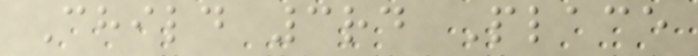Child 3rd Place
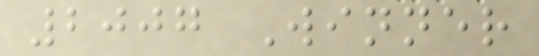2007 Winner
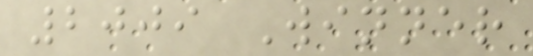2009 Winner
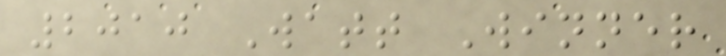2010 Watt Winner
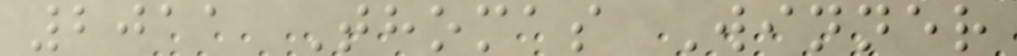2011 Thomas Winner
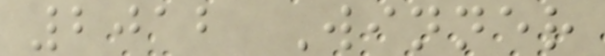2012 Winner
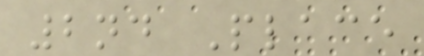2nd Place
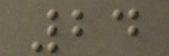24
